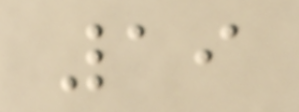19
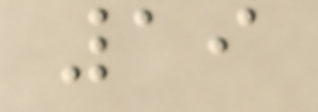19
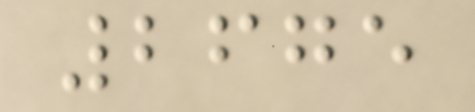2675
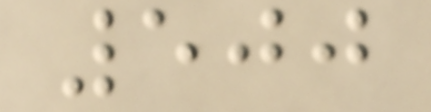500
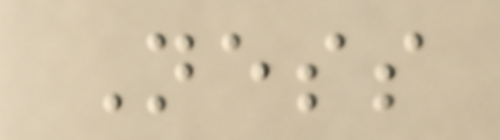Ness
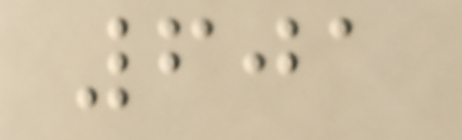601
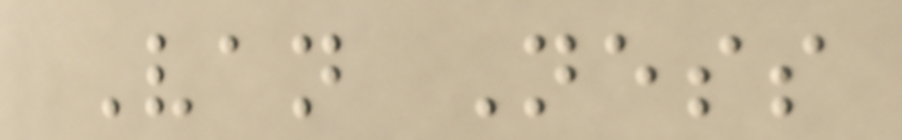Van Ness
